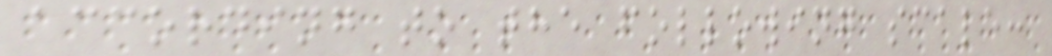according to the following scale:
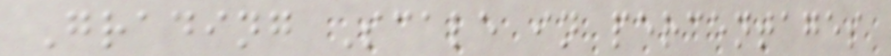Grading Scale in percentages
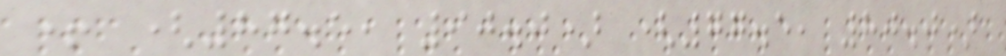+ (87.5, 90.0) (77.5, 80.0)
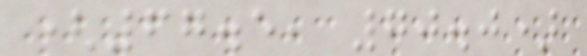(67.5, 70.0)
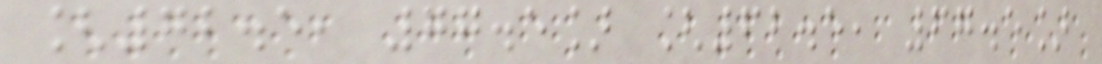[72.5, 77.5] [62.5, 67.5]
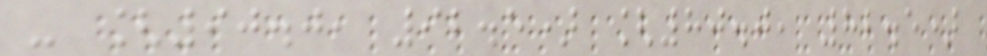- [90.0, 92.5) [80.0, 82.5)
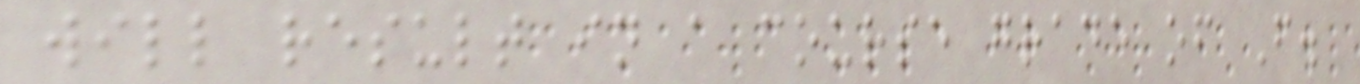will result in a course grade of F.
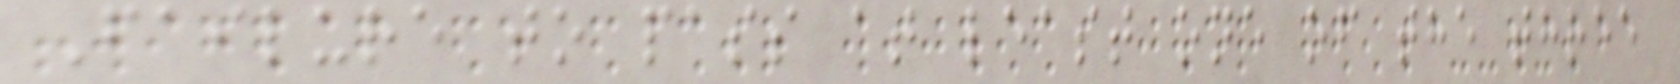Failure to pass at least one of the three
